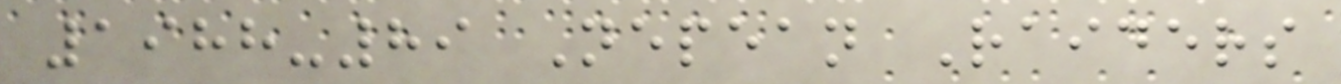1988-89 Nepean Raiders
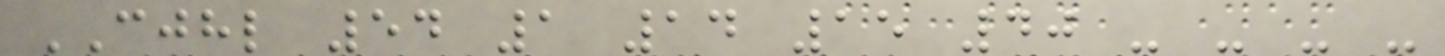CJHL 54 1 14 15 40 - - - -
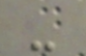-
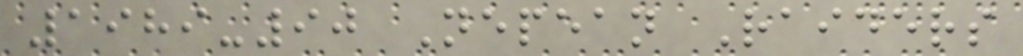1989-90 Nepean Raiders
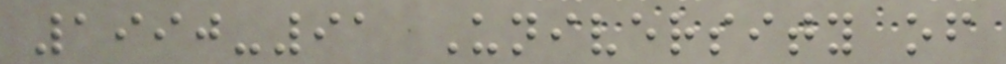1990-91 University of
